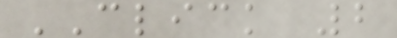CLICK 2
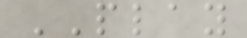PLAY
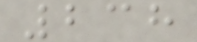238
